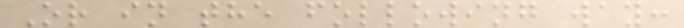Or in the following way:
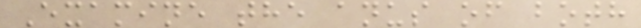Examine the anus of both
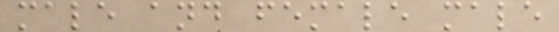male and female male
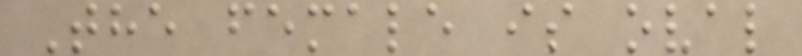The female is oval
